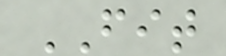FIT
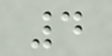4
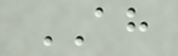AH
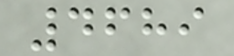4689
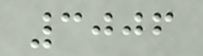3006
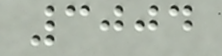3004
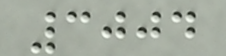3004
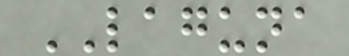LAGUNA
